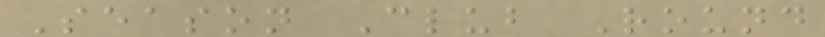Season Club Round
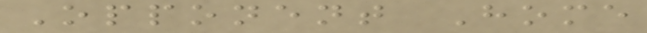Opponent Home
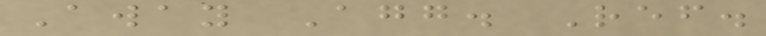Away Agg. Ref.
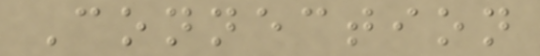Connection
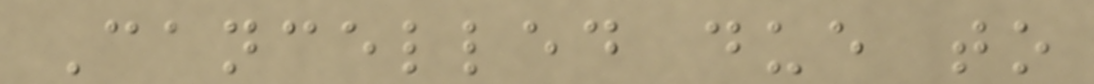Cancelled due to
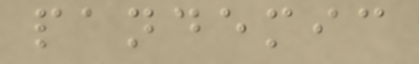pandemic
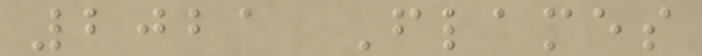2021 Flames
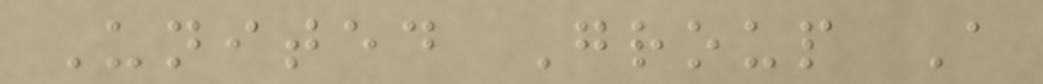United Group A
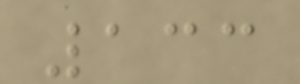133
